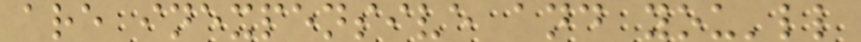are inexpensive and you'll
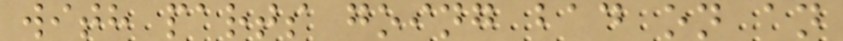with parts going bad on an
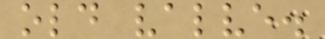old valve.
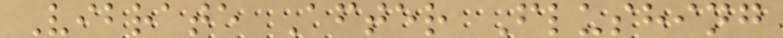Vibrate After Flushing
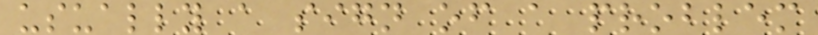usually a sign of a problem
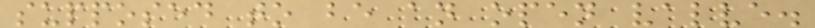supposed to be an open valve.
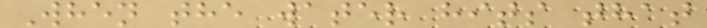When the water hits that
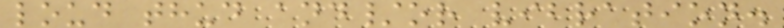loud thud and/or vibration.
